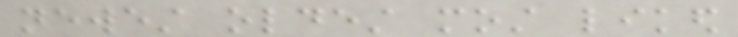newest oldest most liked
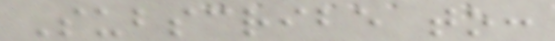Subscribe to:
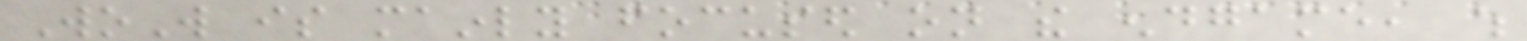WoW is mainly focused on the endgame, which
